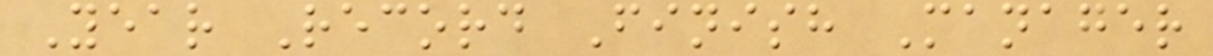Year Record Finish Manager
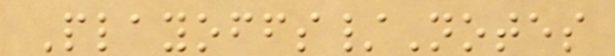Playoffs/Notes
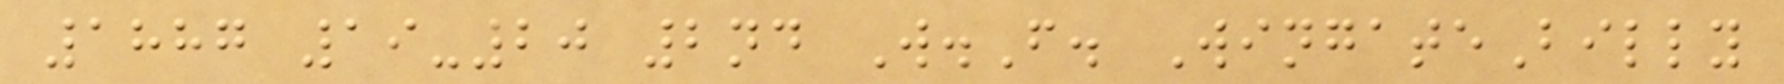1887 19-20 2nd W.F. WingateBilly
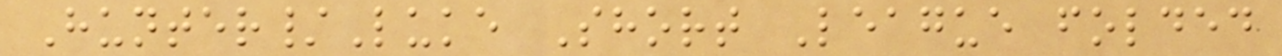Hunter/Luke Short League folded
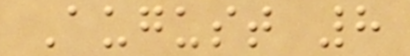August 8
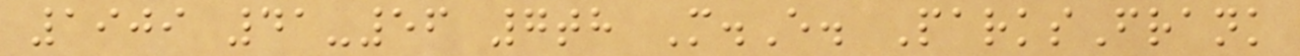1909 41-56 7th M.E. ParksFrank
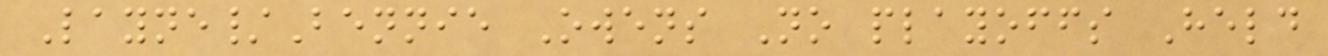Layne/Bennie Owens No playoffs Held
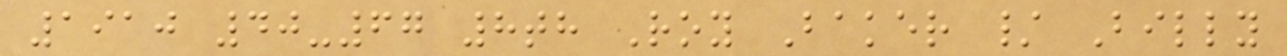1910 40-67 8th Roy Baker / Billy
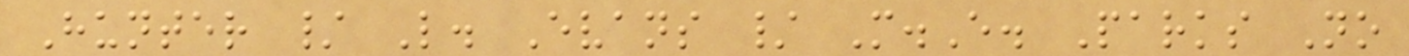Hunter / L. Evans / M.E. Parks No
